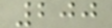200
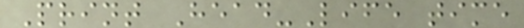Print Head-Life time
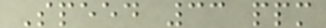Speed 33 ppm
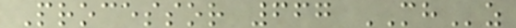Processor 667 MHz
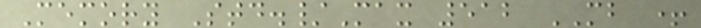Memory Std./Max 512 MB +
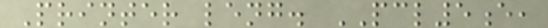Printer leng. PCL5e,
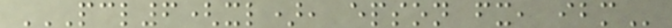PCL6(XL), EPSON FX, IBM
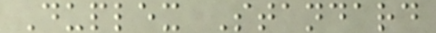Duplex Standard
